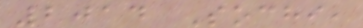2014 Sochi,
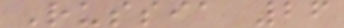Russia 26
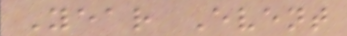Year Event
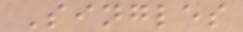Singles
